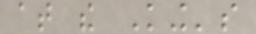at the King's
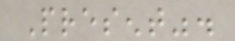Present".
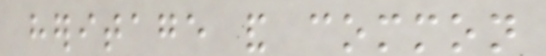heritage and common
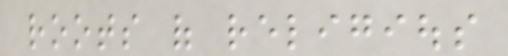roots of religious
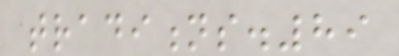traditions.89
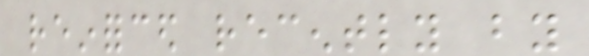reinforced recently by
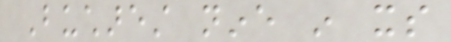Bucharest nine in its
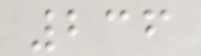236
